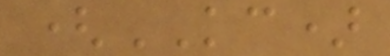(KC)
